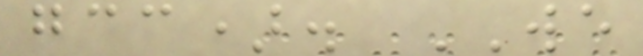gcc). WE
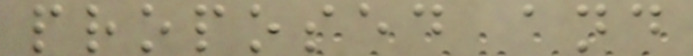proposed and
